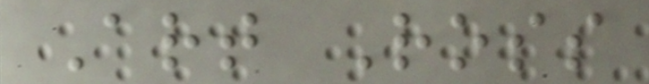Art Ross
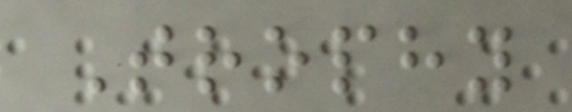Trophy
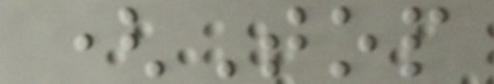(Top
